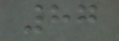87
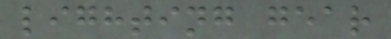lighting gear
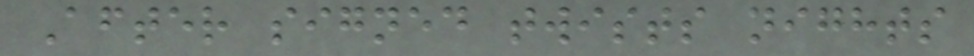After signed twists nights
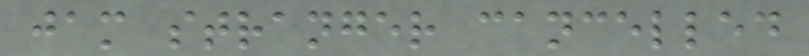jam stranger cancelled
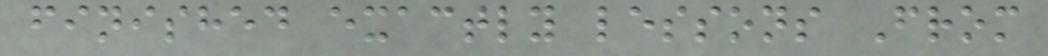finished exactly lessons From
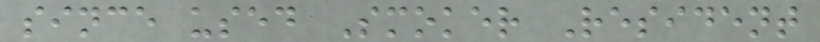since used Smoker Resident
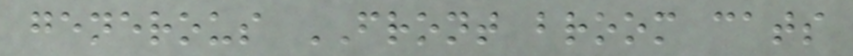generous FRONT broom cats
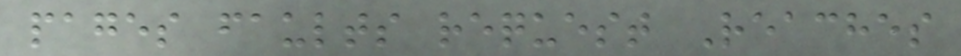pages faults request Reaches
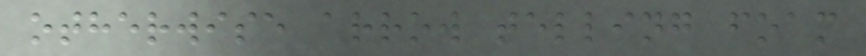otherwise arrow telling foam
